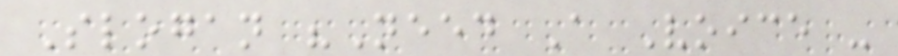Slogan "Need A Voice -
